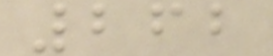262
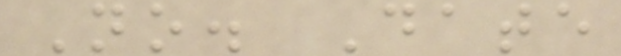No. Date
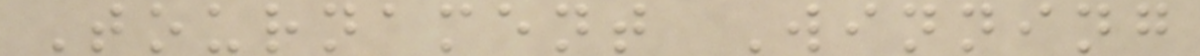Tournament Winning
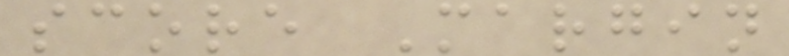score Margin
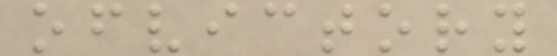ofvictory
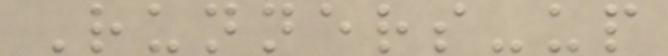Runners-up
